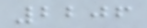2206
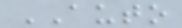AUTO
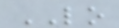LO
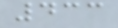433
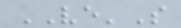VE'S
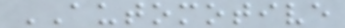AUTOMOTIVE
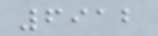6912
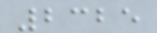2325
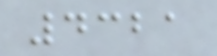4321
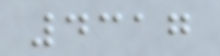4317
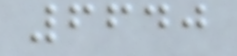6640
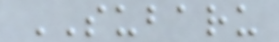SUBARU
